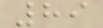89
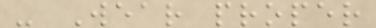- Wear proper
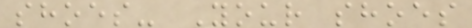shoes- Your shoes
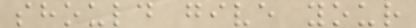should give your
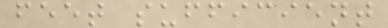feet sufficient
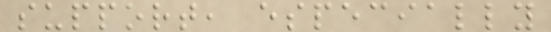support, especially
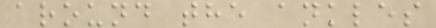around the ankles
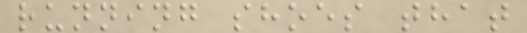running shoes that
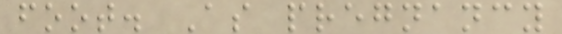foot. As pregnancy
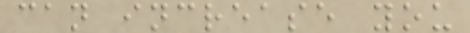can increase you
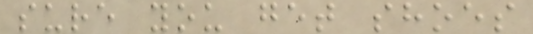sure you get shoes
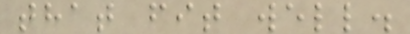that fit well.
